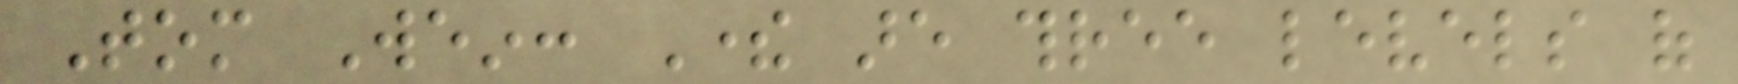Tom Wein: There are three levels of
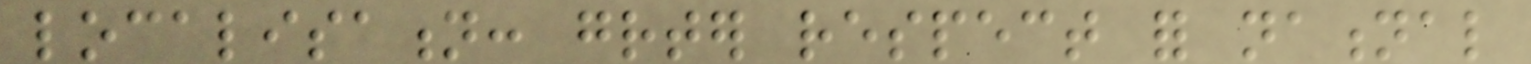localisation: greater respect for national
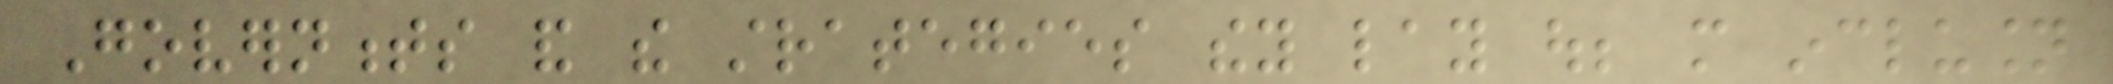Governments and the strategies they lay out; more inclusion
